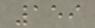159
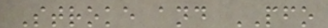Stroke and PFO
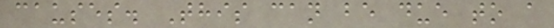causes. This can be due to a
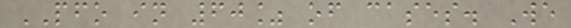PFO in 60% of cases. We
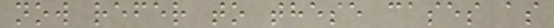now refer to these cases as
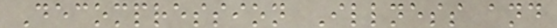Decompression Illness and
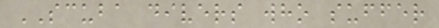SCUBA divers who suffer
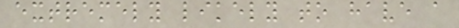extremely likely to have a
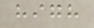high
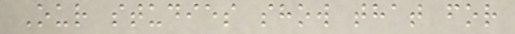Our studies show that for
